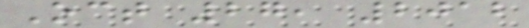Oct 27, 2012
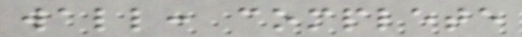wall: complete
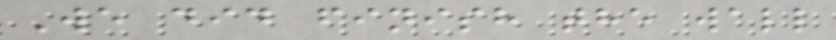We did finish the wall
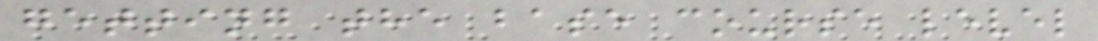getting the base course level
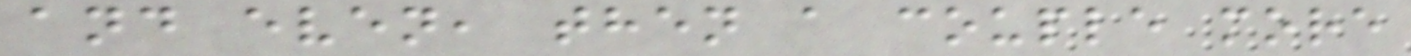and even, then a couple more
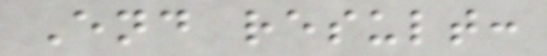End result:
